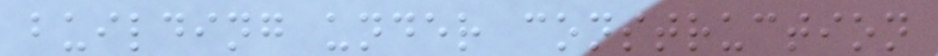building under construction
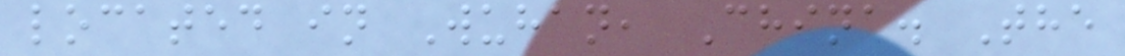located in Wuhan, China. The
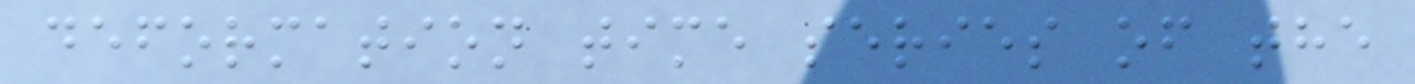deformation time series of the
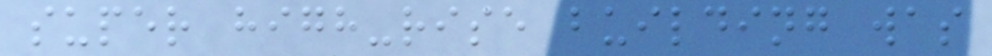super high-rise building was
